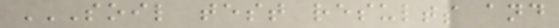SOIL TEST RESULTS AND
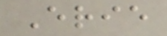Erie
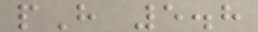pH 5.8
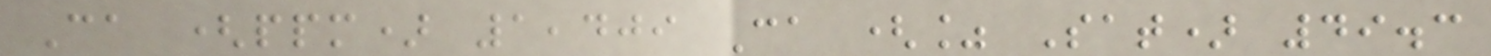Ca (ppm) 1,409 Ca (% Sat) 49.3
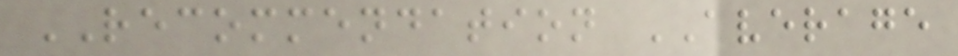RECOMMENDATION AVERAGE
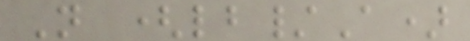N (lb/A)
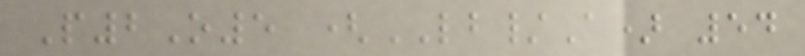P2O5 (LB/A) 54
